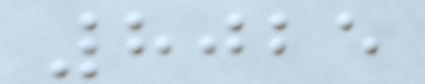8025
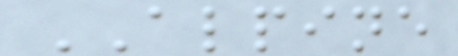ALPINE
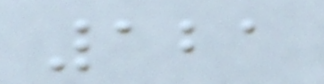121
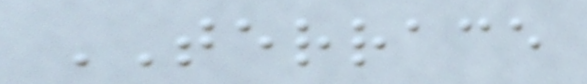TERRACE
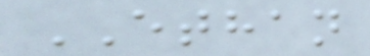ETHAN
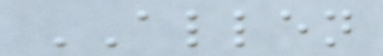ALLEN
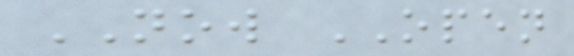NOW OPEN
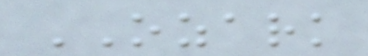OZARK
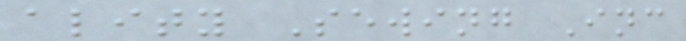ality Sewing Inc
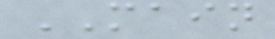MAIN
